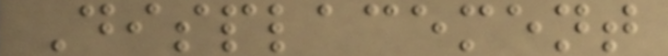Displacement
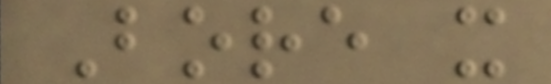Bore x
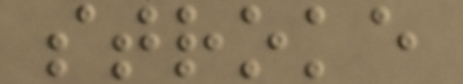stroke
